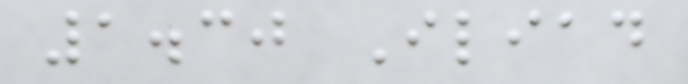1.30 Iliad
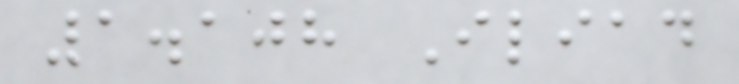1.108 Iliad
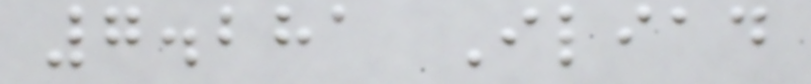7.281 Iliad
